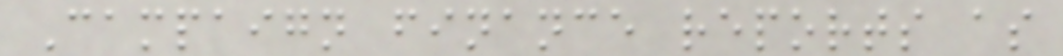Campaign finance reports as
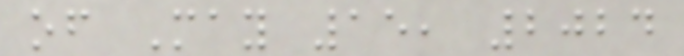of May 15, 2024
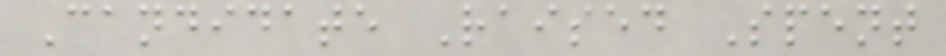Candidate Raised Spent
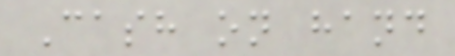Cash on hand
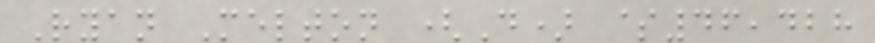Ryan Melton (D) $46,428
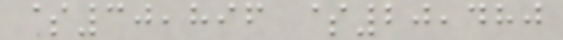$30,896 $20,480
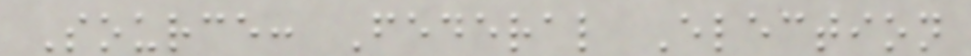Source: Federal Election
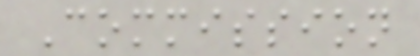Commission
